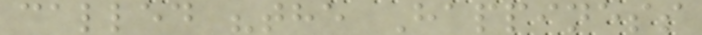called "the Happiness
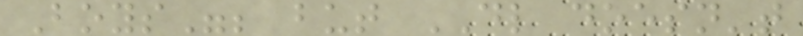Boys"; but DL doesn't
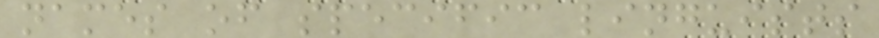names of specific linguists
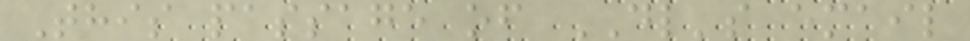This passage of DL's email
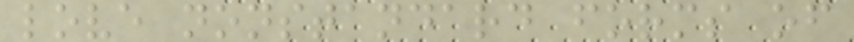love nonstandard forms of
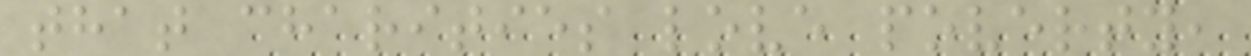that charities love poverty,
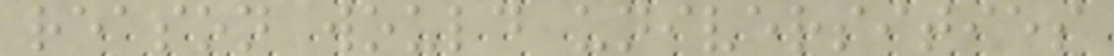reason would universities
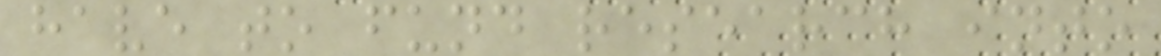have to fund research into
